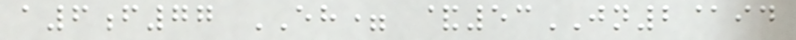a6f77 EH= &53JN2@id
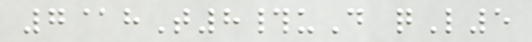7@hT8#uD qL5
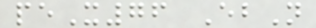peX76 EbN
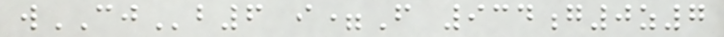wCJb6 i=F 934g0z7
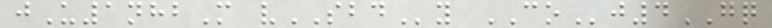jU1nhbM vSBDy COj4GQ
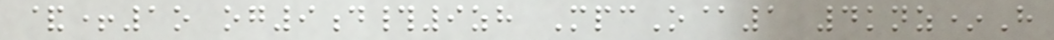&+1o og9d#9zh MpcO@1 4knz*H
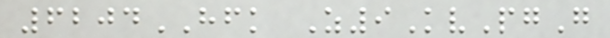6204HFK Z9KvPgG
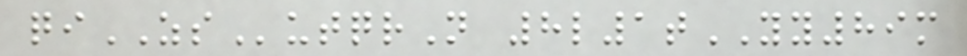qiZSutqrN 8l1tYY89m
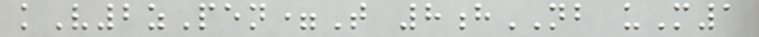kV2zPen=T 8hNB uM1
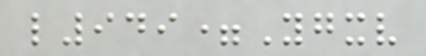l949=Ygxv
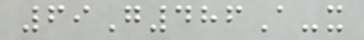69G486A-x
